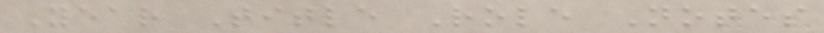Year Title Role Notes
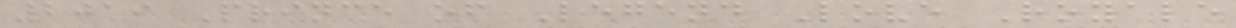2019 Prince of Legend Love Royale
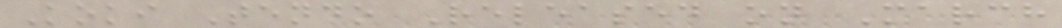Koki Tendo Released on March
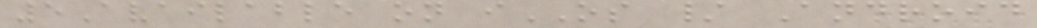5Available on iOS / Android
